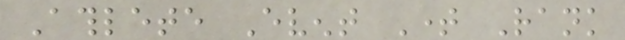Athlete Event Time Rank
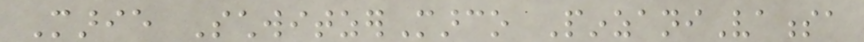Marie SchwitzerMarco PinzaniVanessa
